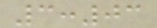3:03
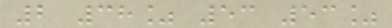2 38% 53 53%
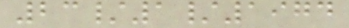23/1/1974
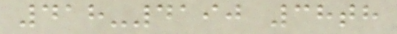418-4190 38th
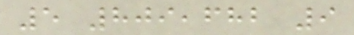5 809,682 9
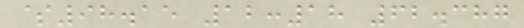$98.15 12:18 62.387
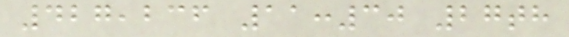427,236 11:30 27th
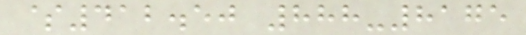$412.50 888-8175
